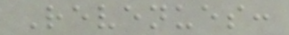Revenues:
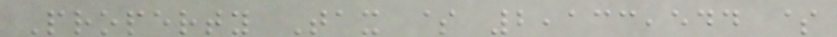Property Tax $ 2,133,544 $
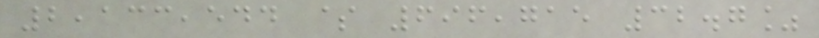2,133,544 $ 696,715 32.7%
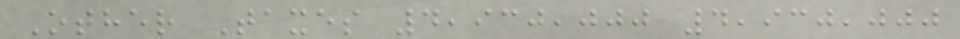Other Taxes 4,930,000 4,930,000
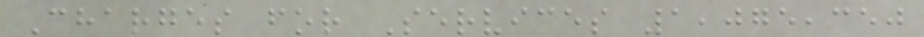Charges for Services 1,075,350
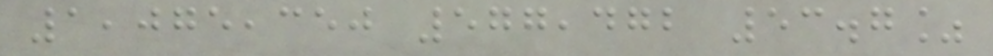1,075,350 577,472 53.7%
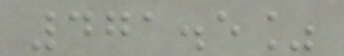471.5%
